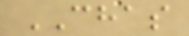CHAS
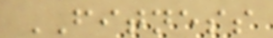FITNESS
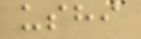ushi
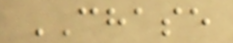CHASE
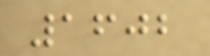1602
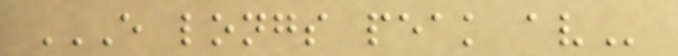E LONGS PEAK AV
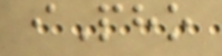iPho
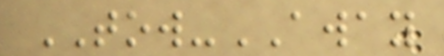TOW-AWAY
